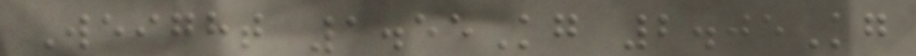Weight 1.55Kg 2.05Kg
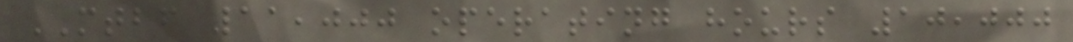MTBF 11,000 operating hours 10,000
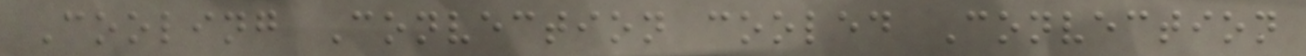Cooling Convection cooled Convection
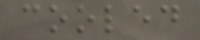cooled
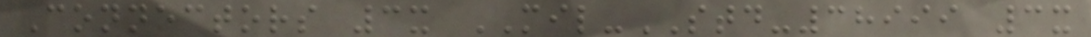Connectors 3x MIL-STD-38999 3x
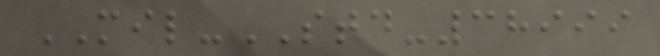MIL-STD-38999
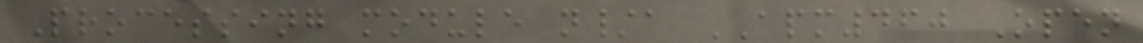Processing module n/a APM460 Open
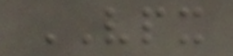VPX
